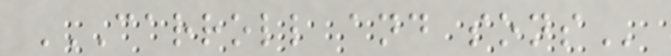CARROLL AND SONS
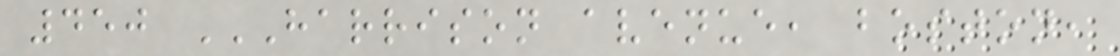450 HARRISON AVENUE, BOSTON,
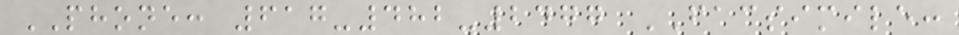PHONE: 617-482-2477 FACSIMILE:
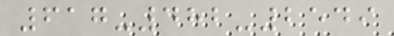617-482-2549
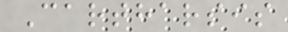Cartharsis
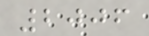2006
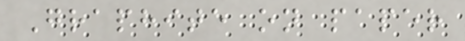Graphite on paper
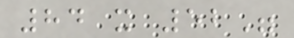84 x 52"
